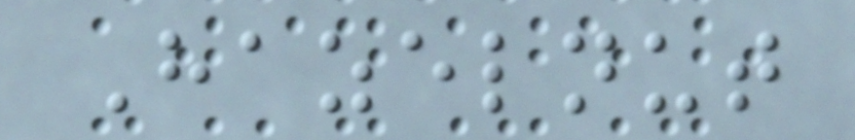Hazelnut
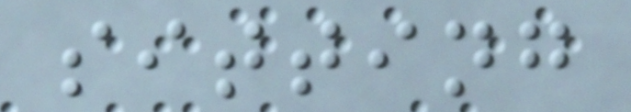sitting
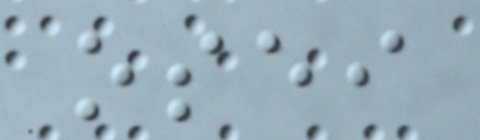osei
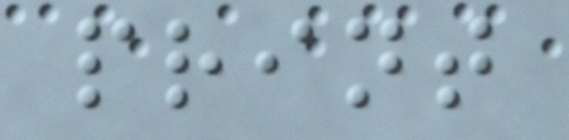print
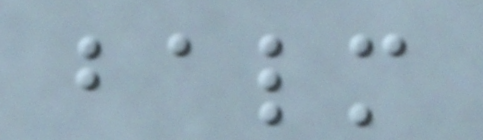balm
